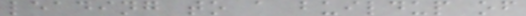leading to a buildup of
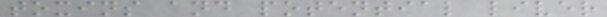toxins and potential liver
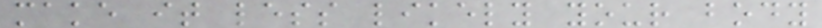make it less likely your body
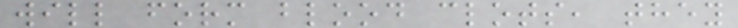will form blood clots, they
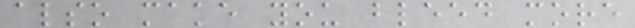also make you bleed more
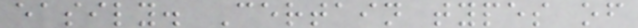easily. Certain types of
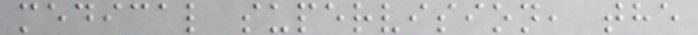medical supervision, the
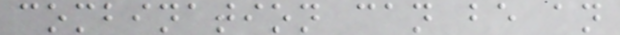combination can be an
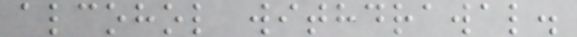alcohol withdrawal.
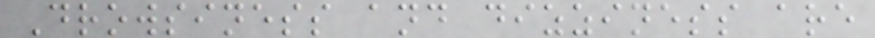Drowsiness and dizziness are
